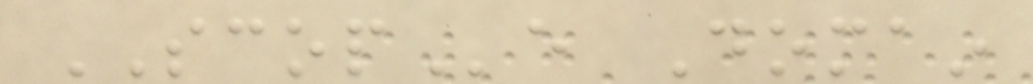SCOPe Domain
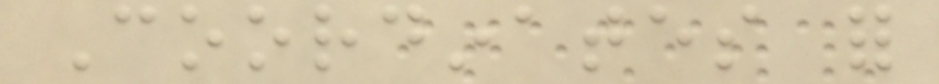Coordinates for
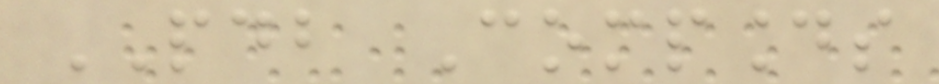PDB Compounds
